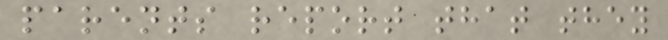parents report that they
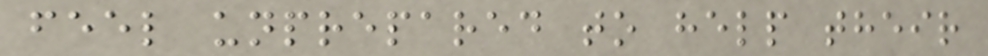feel unprepared to help their
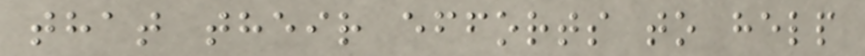that their efforts to help
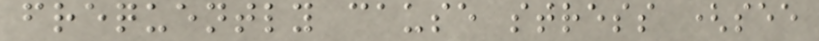frequently cause stress (see
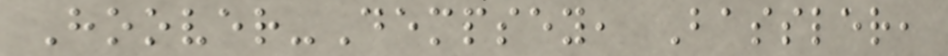Hoover-Dempsey, Bassler,
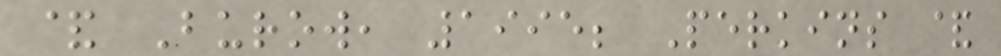& Burow, 1995; Perkins &
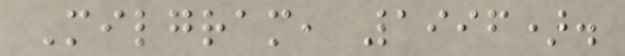Milgram, 1996).
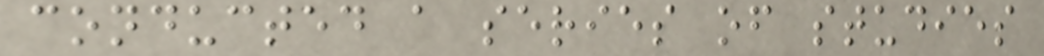conducted a series of studies
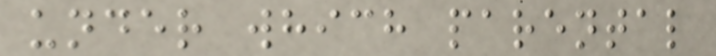under which parental
